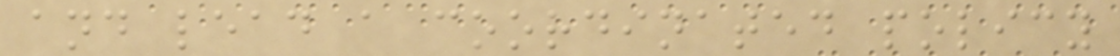and lead a coordinated policy
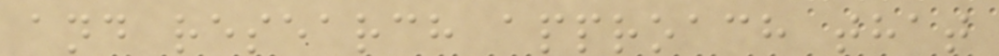and research approach that
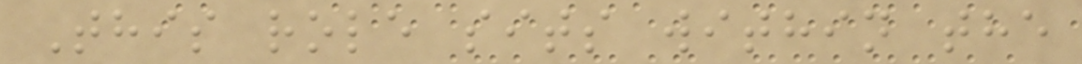This role sits within the
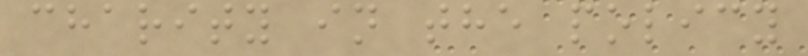charity in the policy
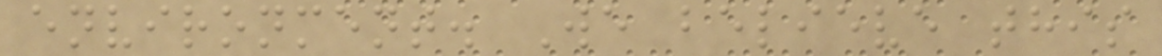environment. We believe this
